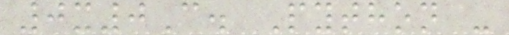0x0C. Python -
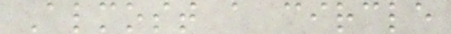Almost a circle
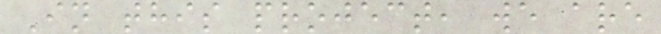In this project, we are
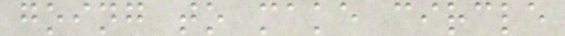going to make circle
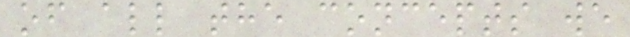of all the concepts we
